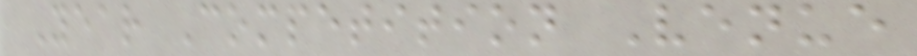Year Competition Venue
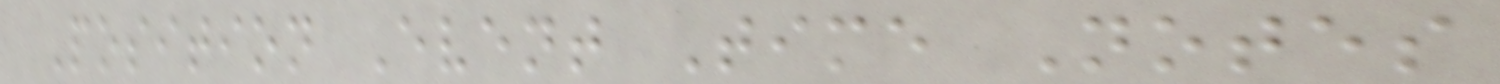Position Event Time Notes
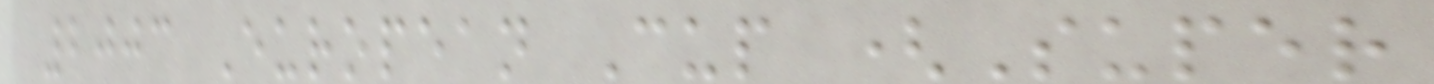2003 European Cup (Super
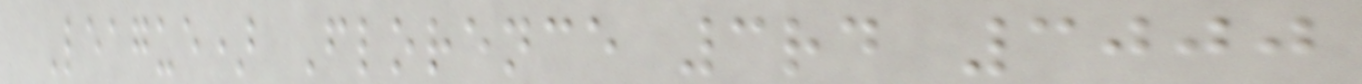League) Florence 3rd 3000
